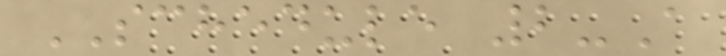SCHEDULE 2-A
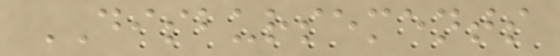DISBURSEMENTS
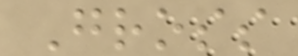Gross
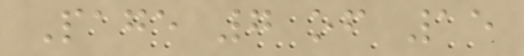Page 7 of 15
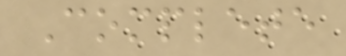Complete
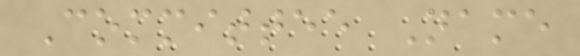Committee Name
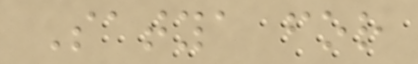Satya for
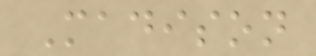Madison
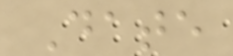Date
